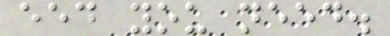eed you need.
